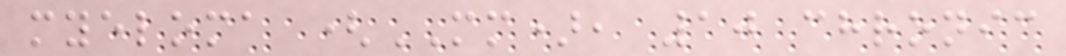myeloma (MM), 10 chronic
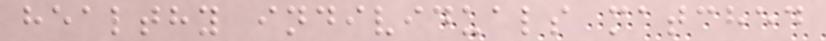healthy individuals matched
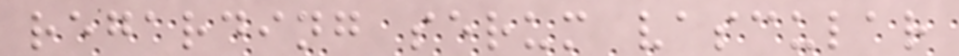regarding serum vascular
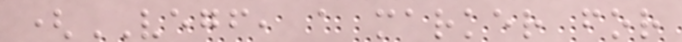(VEGF, a marker for
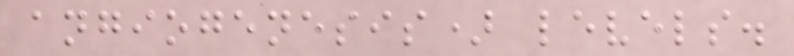angiogenesis) levels.
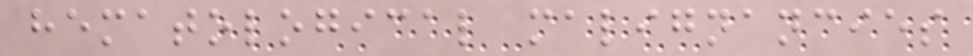hematological malignancies
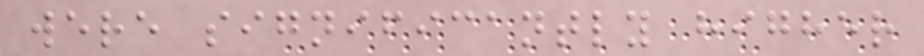were significantly higher
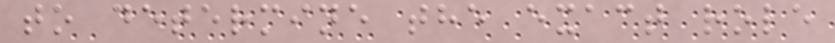to determine the exact role
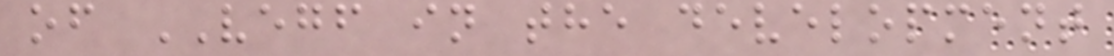of VEGF in the development
